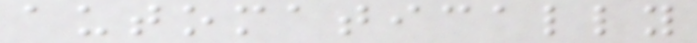automatically
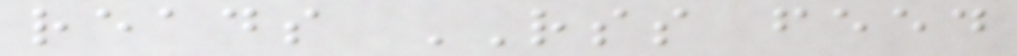reads RSS feed
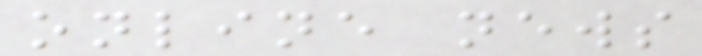online news
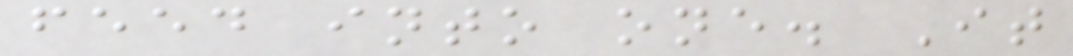feed into one. It
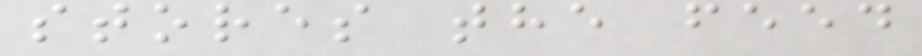stores the feed
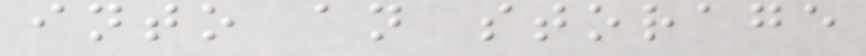into an storage
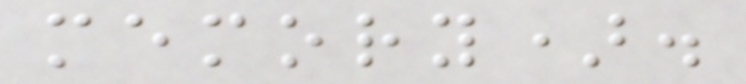memory).
